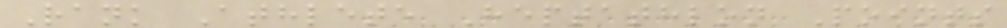Rank Athlete Heptathlon Points
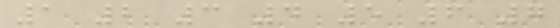1 2 3 4 5 6 7
